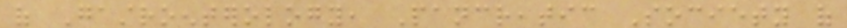of Gastroenterology, Pancreatic Society of
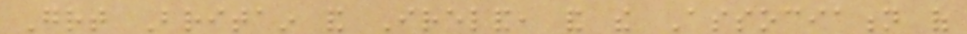Great Britain and Ireland, and the Association of
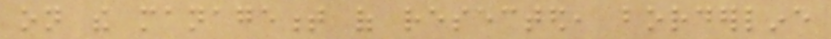on the management of resected, borderline
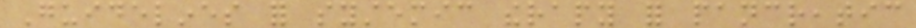Guidelines for systemic therapy for pancreatic
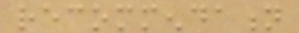recommendation
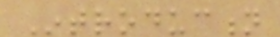Introduction
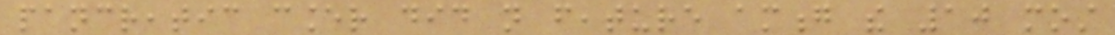pancreatic cancer did not feature among the 10 most
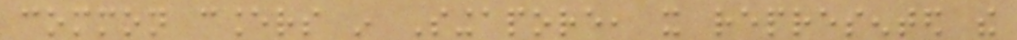common cancers in Singapore, it represented the
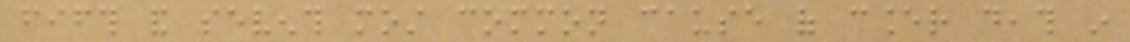fifth and seventh most common cause of cancer death in
